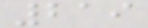219
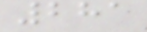281
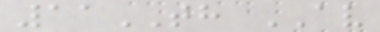11TH AV
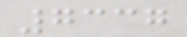7337
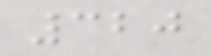320
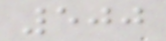500
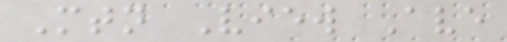Mtn View Ave
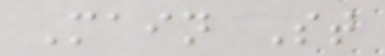Main St
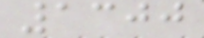1300
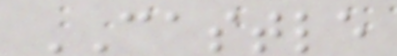CASTLE
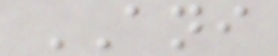ANI
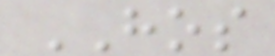HOS
